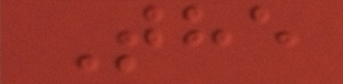The
